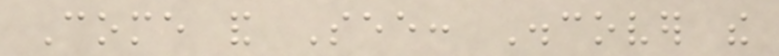Come and See: Discover the
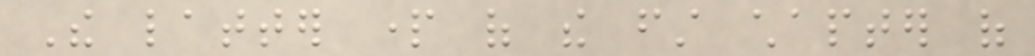The latter part of the first chapter of
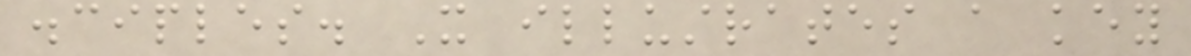disciples. It illustrates a key
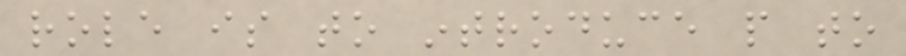role is to introduce people to
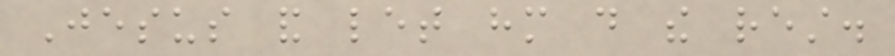Jesus and let him do the rest.
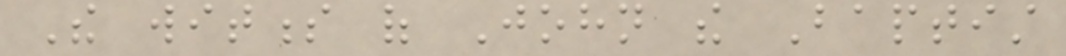The witness of John the Baptist
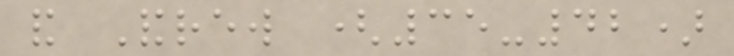and Andrew (35-42)
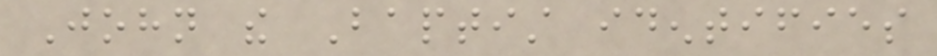John the Baptist identifies
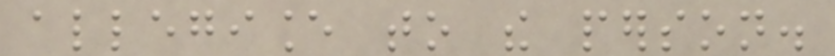allegiance to the person.
